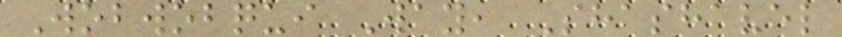Wobwobqui Way, Shashavel
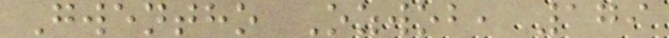Gwentho Ozwob, 179
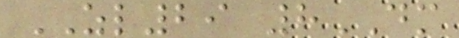ZL29 8DM
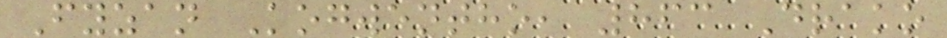Fyzan Kogwentho, 863 Drako
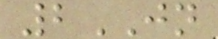2JN
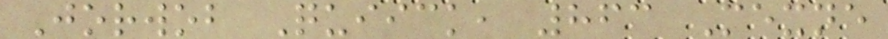Jorwob Quiick, 863 Mexne
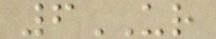6UR
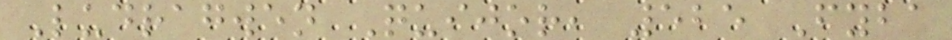Ludragwen Quijor, 525 Fyba
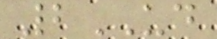2UD
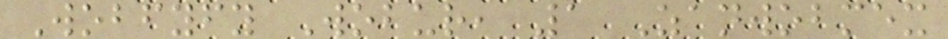Wobfyfy Wobur, 1 Zanwobmex
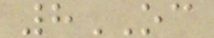8OC
